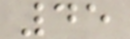45
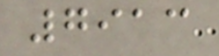7913
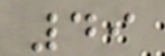49
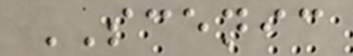SCENIC
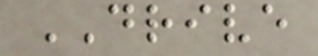DRIVE
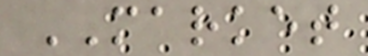MARKET
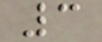3
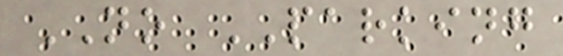NO PARKING
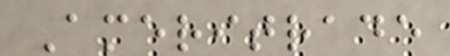Ameritrade
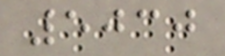5030
